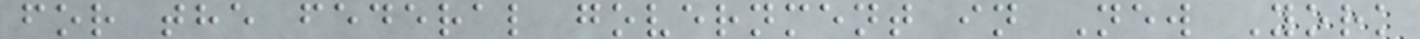for the federal government in New York
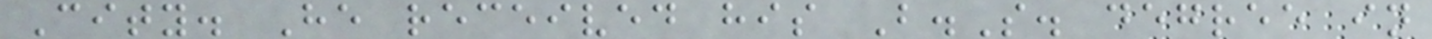City. He received his B.S. degree in
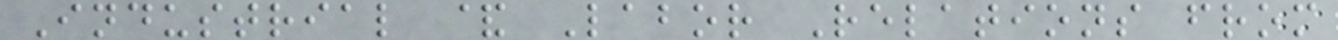Industrial & Labor Relations from
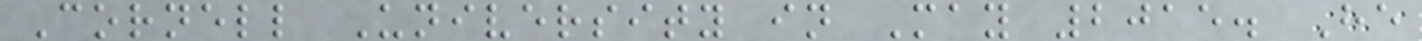Cornell University in May 2015. He
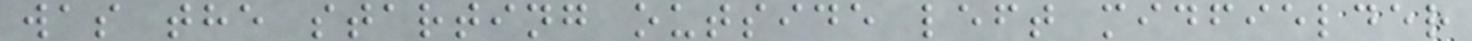was the starting outside left midfielder
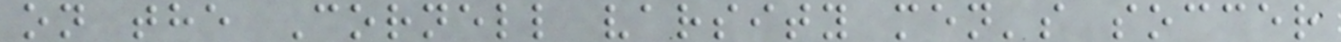on the Cornell varsity men's soccer
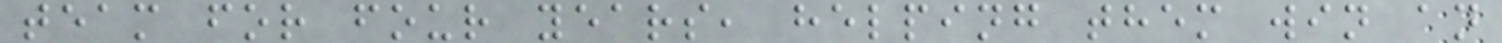team for four years, helping them win an
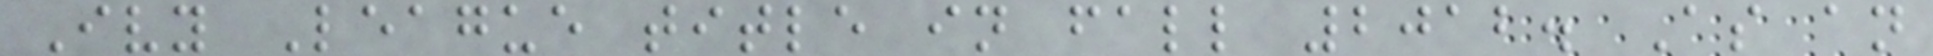Ivy League title in fall 2012. As an
